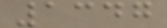1347
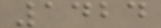1424
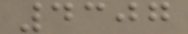4307
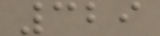329
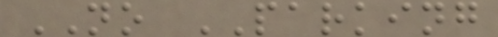NO PARKING
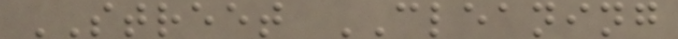STREET CLEANING
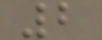2
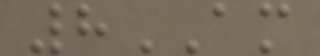8AM
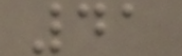41
